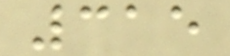315
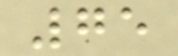75
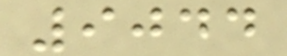9044
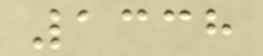1338
